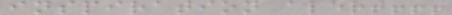inspiration alert!!!
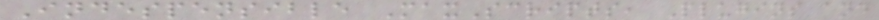Indespensible MaxScripts, Plugins and
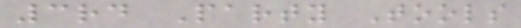3rd Party Tools
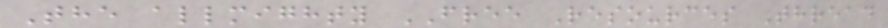The allmighty FREE Resources Thread
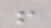!
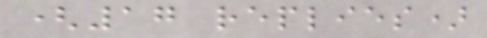(17 replies)
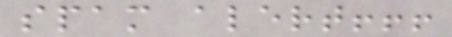spam alert!!!
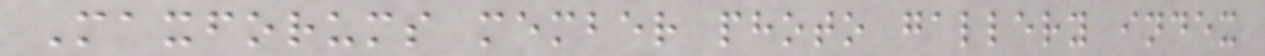Maxforums member photo gallery index
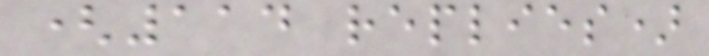(114 replies)
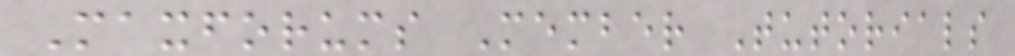Maxforums Member Tutorials
